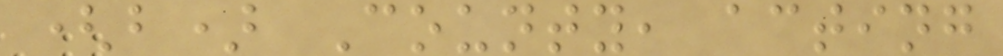(b) County, acting
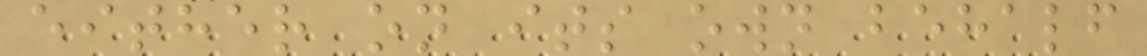either on its own behalf
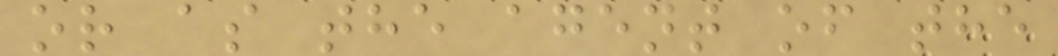or as the agent of the
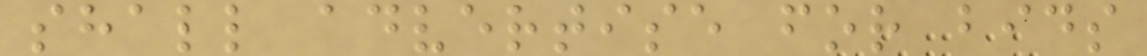shall advertise for bids
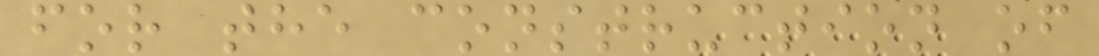for the construction of
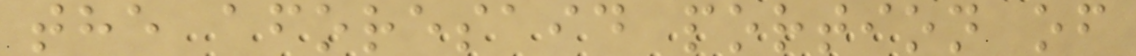the aforesaid portion of
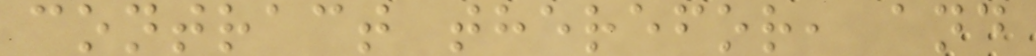contract therefor, and
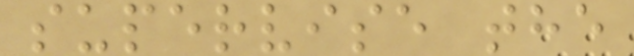supervise the
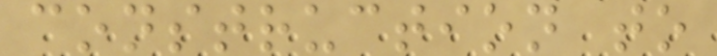construction to
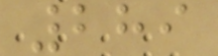289
